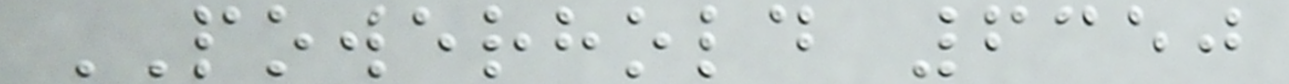POWERHOLD 6350
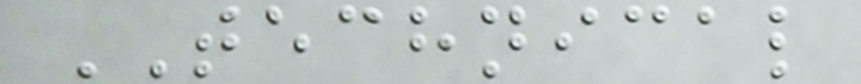TECHNICAL
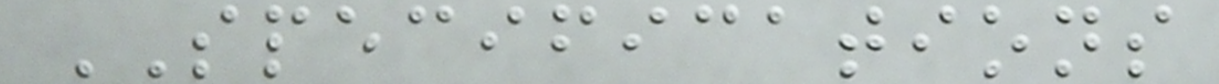SPECIFICATIONS
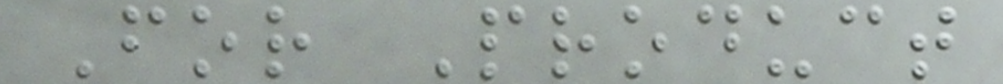For Product
